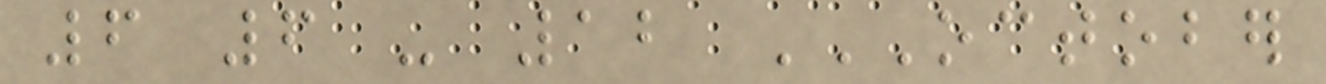6 6 - 12 OCTOBER
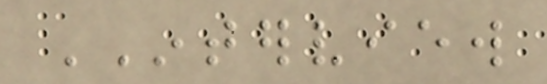INTERVIEW
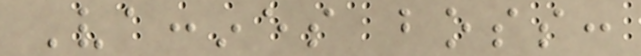Vaccines boss:
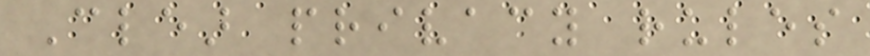Clear privacy rules
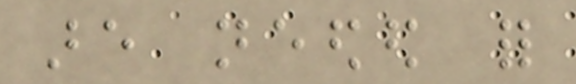are needed for
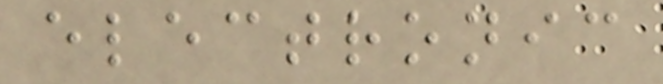electronic
